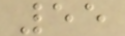55
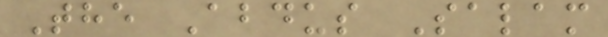The Abdus Salam
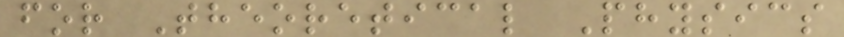for Theoretical Physics
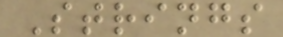Strings
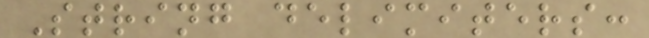String delimiters:
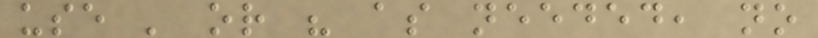use ' or " as needed, no
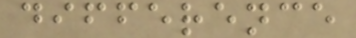difference
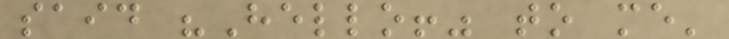said "Hello!" to me'
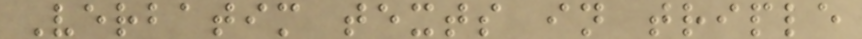Verbatim texts in triple
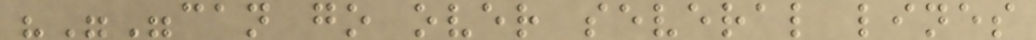"""can go over several lines
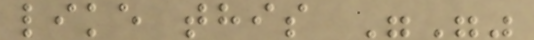like this """
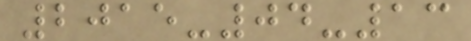2015-04-13
